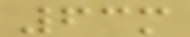63m
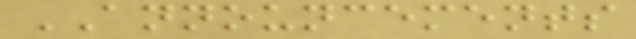ANNOUNCEMENTS
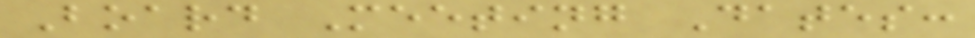Board Meeting Dates:
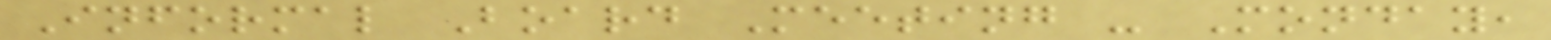Informal Board Meeting - Monday,
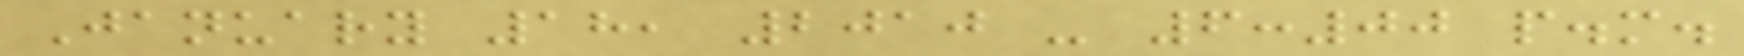January 18, 2010 - 6:00 p.m.
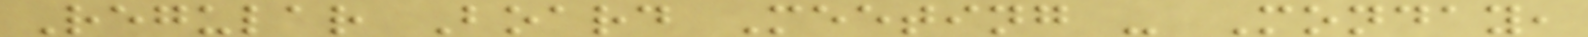Regular Board Meeting - Monday,
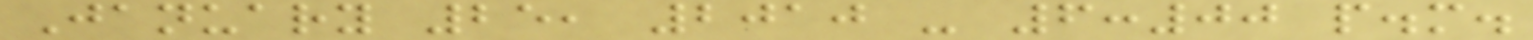January 25, 2010 - 6:00 p.m.
